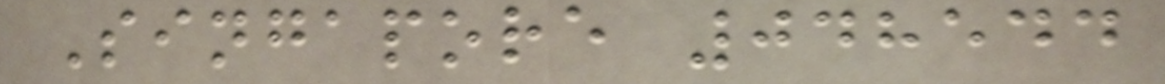Singapore 048544
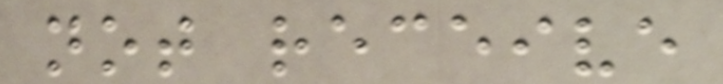not receive
